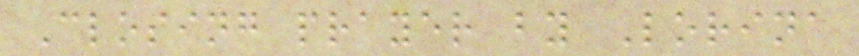Closing prayer by Lorina
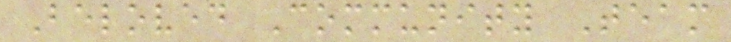Beloved Community Team
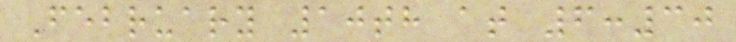February 10th at 6:30
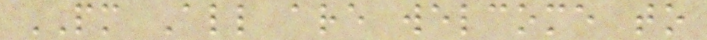PM All are welcome to
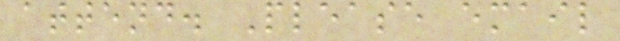attend. Please email
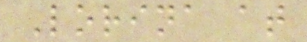Lorina at
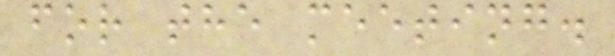for the meeting.
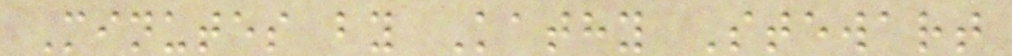Minutes by Kathy Stewart
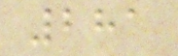281
